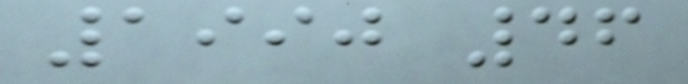1990 46
